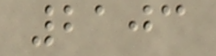2103
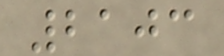2103
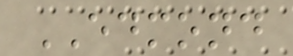EDMOND
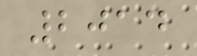2014
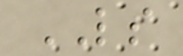LS
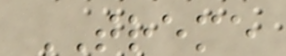TREME
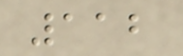112
